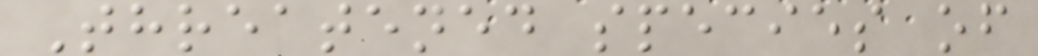Threatened species of
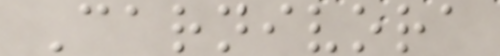Carnivora
